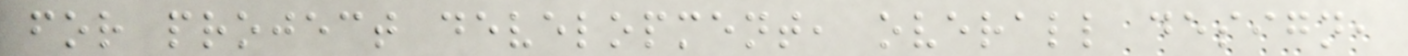for project development, overall design,
